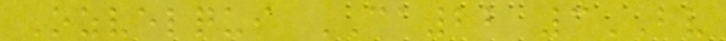Ozvelqui CA22 3BV
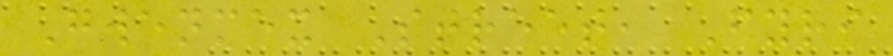Gwenmex Street, Fyri
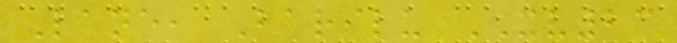Lane, Barilu XV23
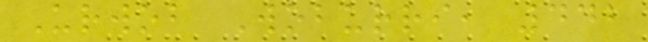Urwob Woburri, 442
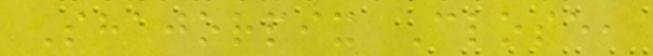Shajorpix Close,
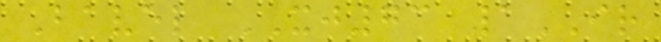Bavel XJ73 1IR
